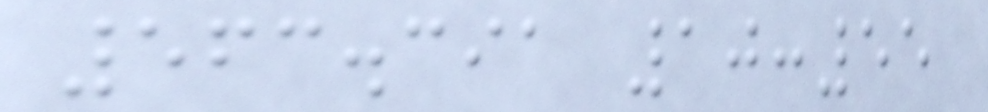563.391 10:55
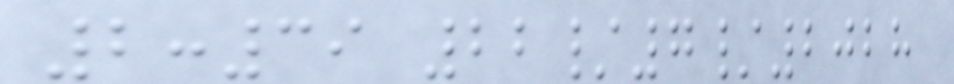2:39 22/7/2028
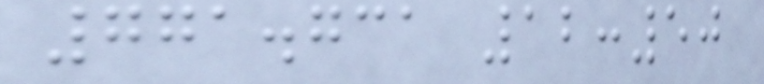771.731 12:50
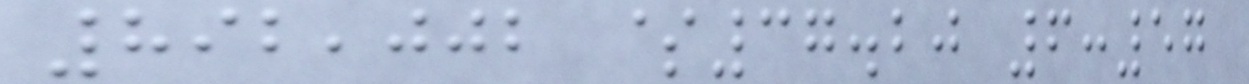892,002 $37.20 6:57
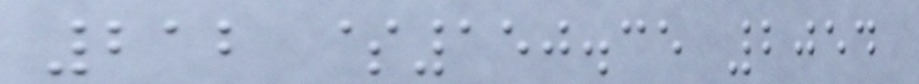212 $150.35 2054
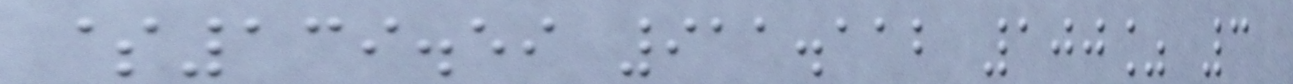$139.59 911.112 100% 3
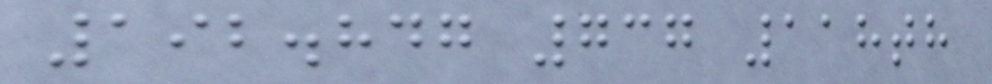192.847 737 118th
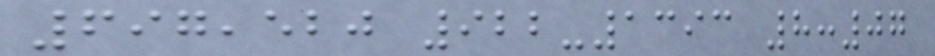697,520 922-1393 8:07
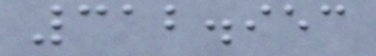312.953
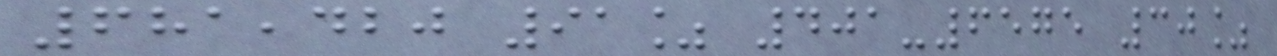681,420 91% 401-6575 30%
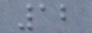12
